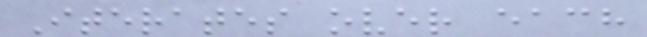Iterates over each
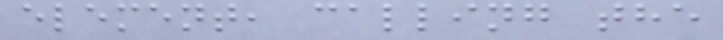element, calling the
